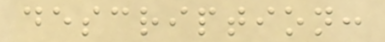description:
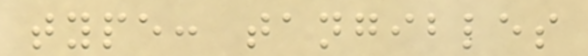type: tangibles
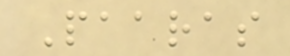Paaras
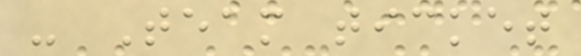- Team ticket
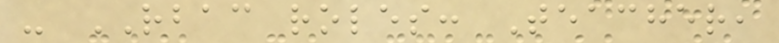- RBAC roles: Teacher,
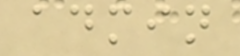admin
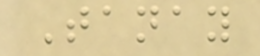Tanay
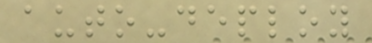auto-deploy
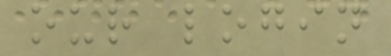our login
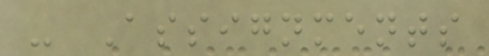- Assignments
